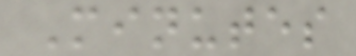Minutes
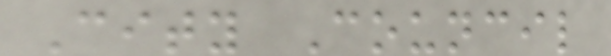City Council
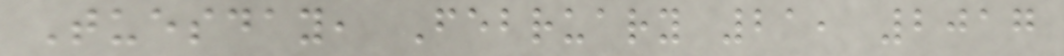Tuesday, February 21, 2017
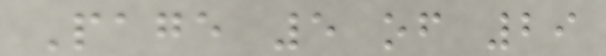Page 5 of 29
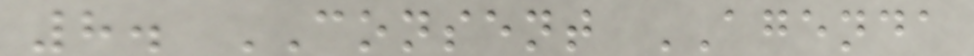8. CONSENT AGENDA
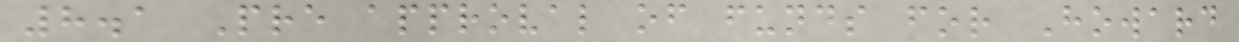8.1 Pre approval of funds for Howard
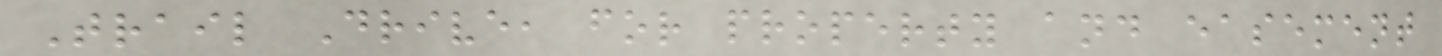Trail Drive, for property and easement
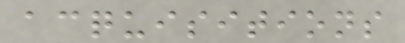acquisitions
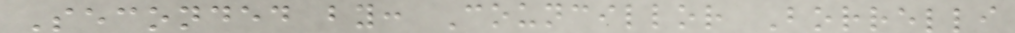Seconded by: Councillor Borrelli
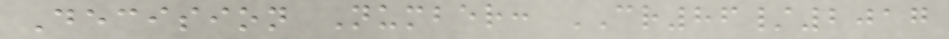Decision Number: CR86/2017
